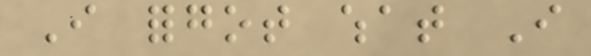I forgot what I
